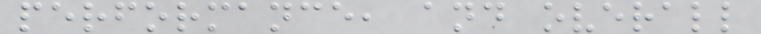performance, and overall
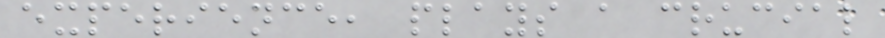experience, plays a crucial
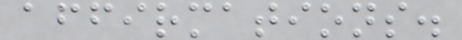affirmations.
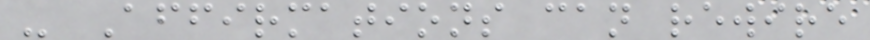- Affirmations can rewire
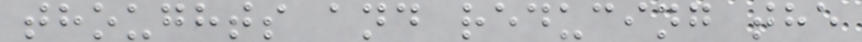thoughts and reducing the
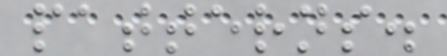patterns.
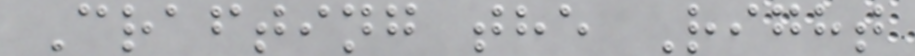Crafting the Right
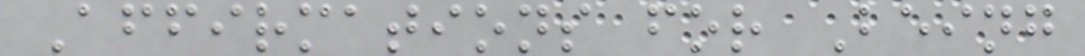Affirmations for Being
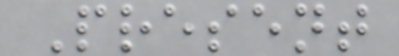Present
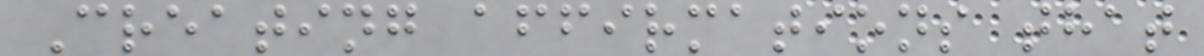Creating affirmations that
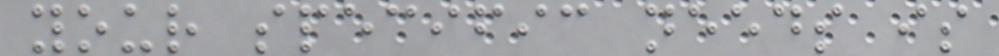your specific needs is
